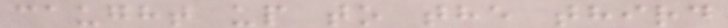caught up to the third
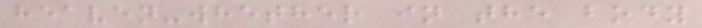heaven-whether in the body
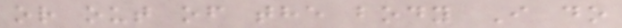or out of the body I do
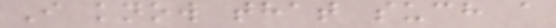I know that such a
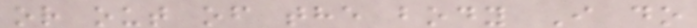or out of the body I do
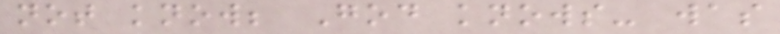not know; God knows- was
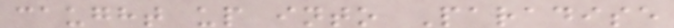caught up into Paradise
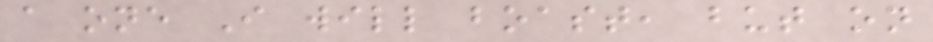a one I will boast, but on
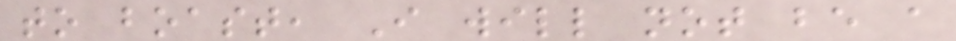to boast, I will not be a
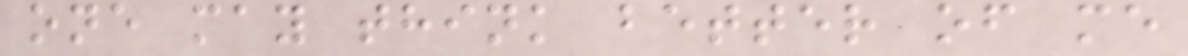one may think better of me
